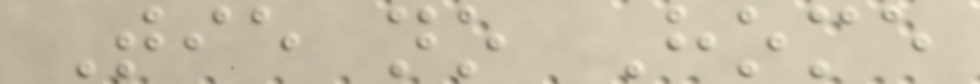Tie no Home
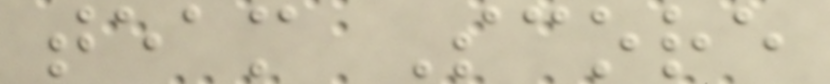team Score
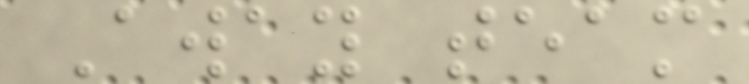Away team
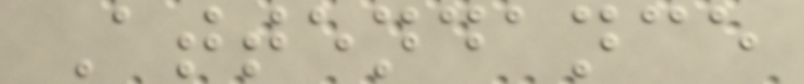Attendance
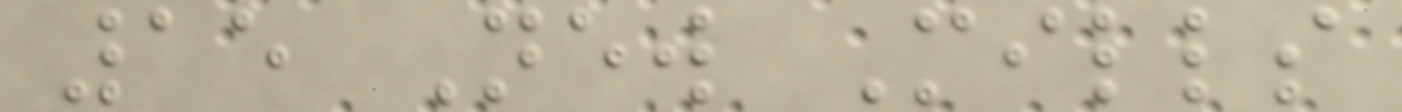15 New Mills
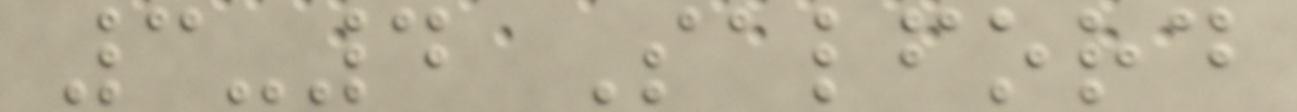3-4 Salford
